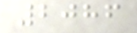2086
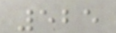525
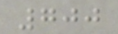700
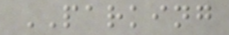PARKING
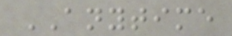ANYTIME
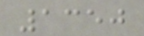1350
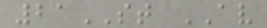21ST AV
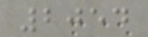2054
